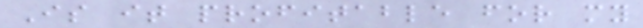Is it profitable for my
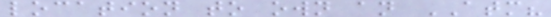location to own an ATM?
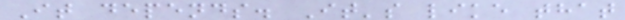It depends. It's like that
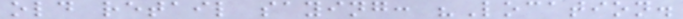old retail saying: "Location.
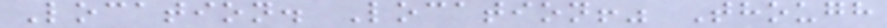Location. Location!" Though
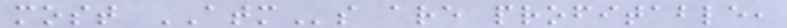most ATMs are profitable,
